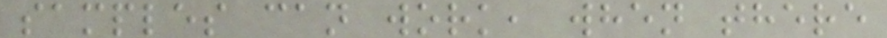samples can work, when there
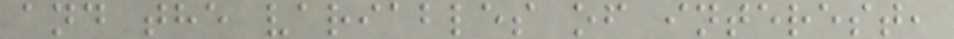and the variables of interest,
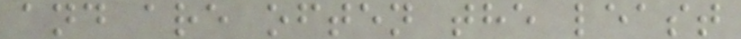and are often the least
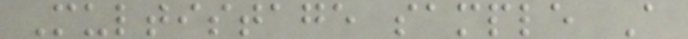Multistage sample A
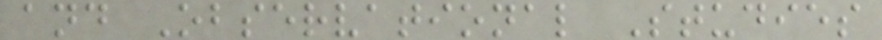and Observational Studies
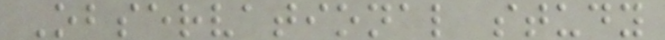Observational study
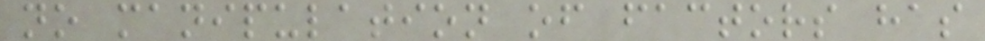no manipulation of factors has
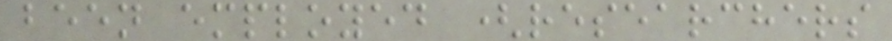been employed (researchers
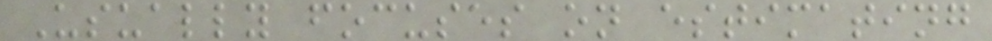Usually focuses on estimating
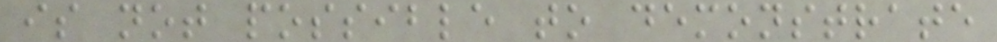is not possible to demonstrate
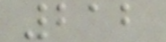212
